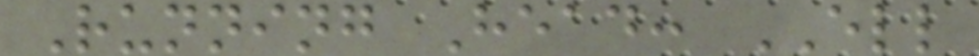Running Head: ELL
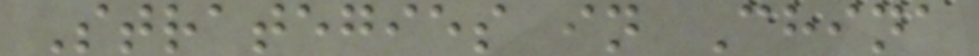Strategies in China
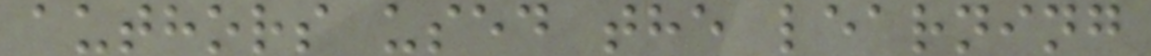authors used the learning
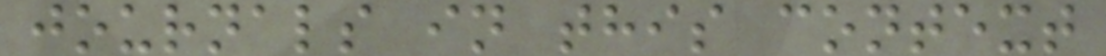journals in this context
